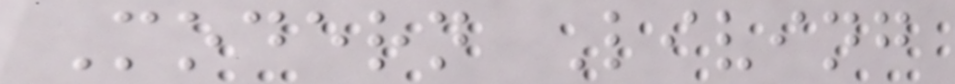Modern Living
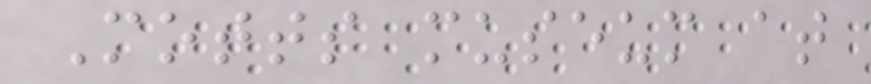Motts museum at
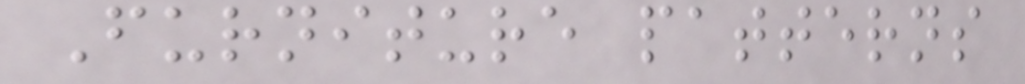Furniture patterns
